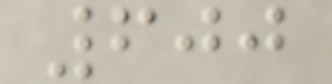600
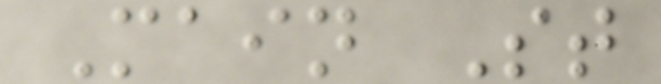Main St
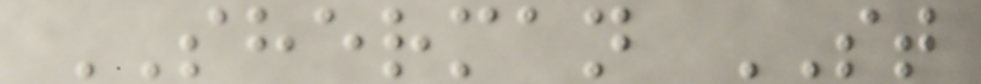SHERMAN ST
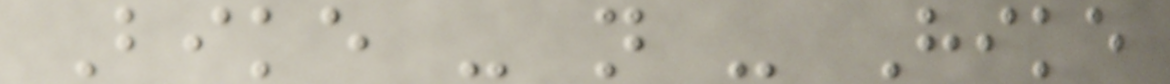Bike - n - Hike
